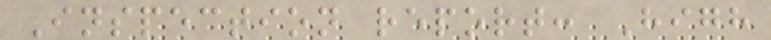Inspection report: High
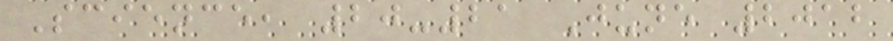Science, 20-21 June 2012
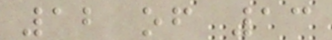12 of 13
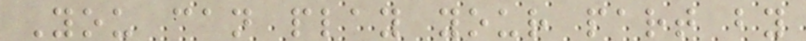You can play your part by
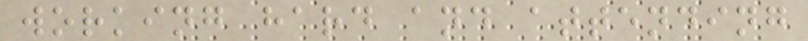working hard and attending
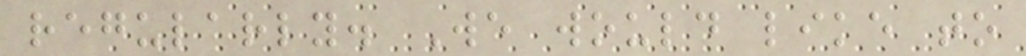regularly. We would like to
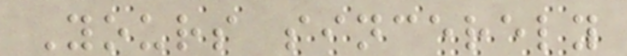Yours sincerely
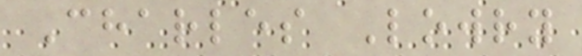Charles Lowry
